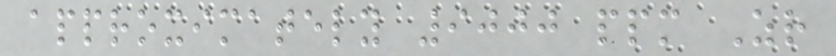approximately 9000 ppm Zr
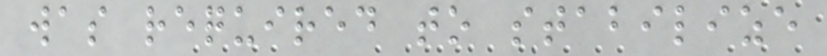was required to stabilize
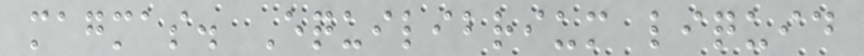magmas. Equilibrium liquid
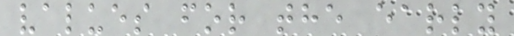values for the early
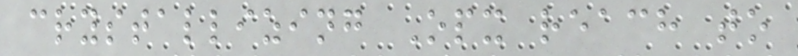crystallizing Opx reach to
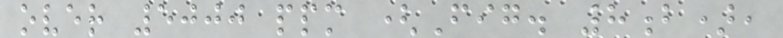over 5000 ppm (Fig. 8b),
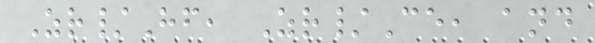Zr/Hf, Zr/Ce, and
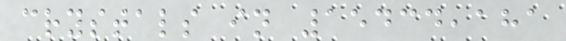crystals in 15434,181
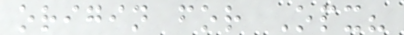origin for Opx?
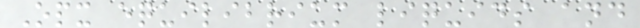Opx equilibrium liquids and
